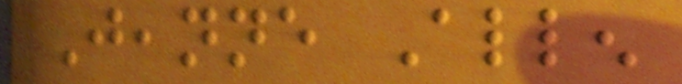Jeanne Allen
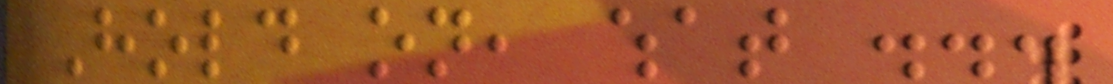Hold on, what ...
